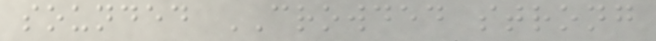sounded CROWDED strong
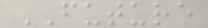FUTURE
